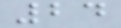24
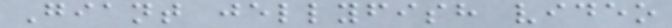Giant jellyfish video
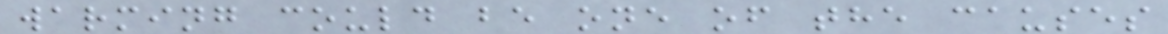warming could be one of the causes
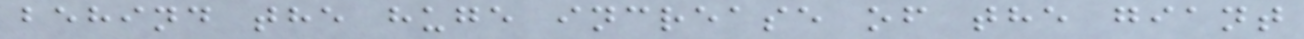behind the huge increase of the giant
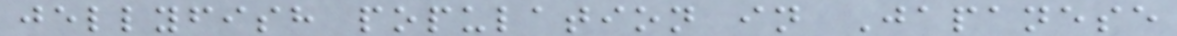jellyfish population in Japanese
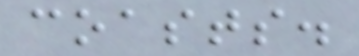coasts.
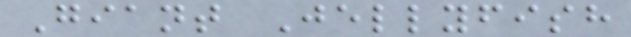Giant Jellyfish
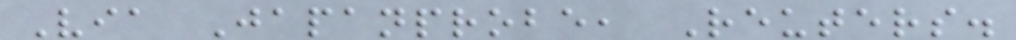Via Japanprobe, Reuters.
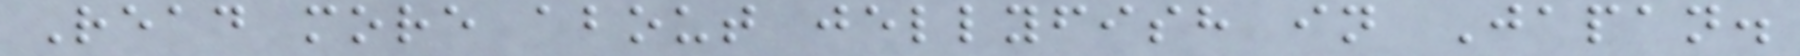Read more about jellyfish in Japan.
